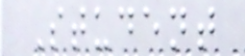Student
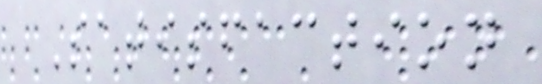Satisfaction
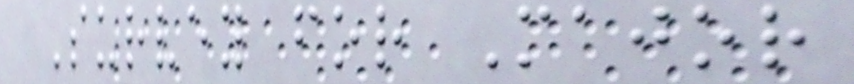Survey for Major
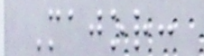Major:
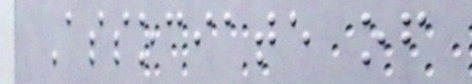Associate of
